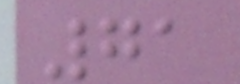71
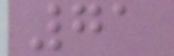71
